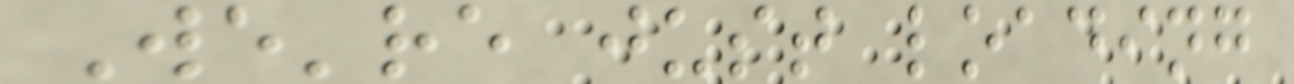We're just loading
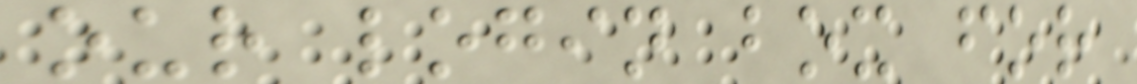our login box for
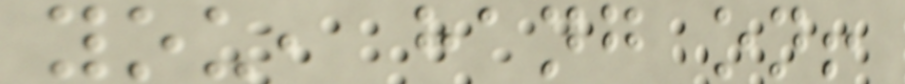you, hang on!
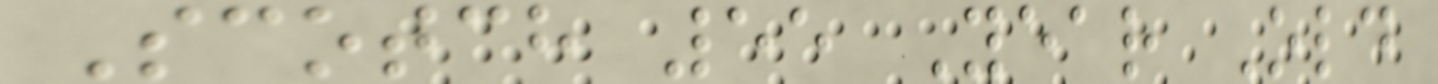Scotch 55 Year Old
